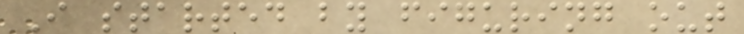I started by figuring out
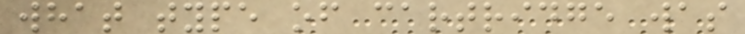what type of cartridge was
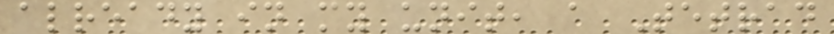already in my unit, a Tetrad
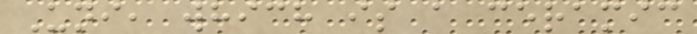Uni, which is a ceramic
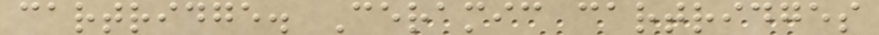cartridge. Ceramic cartridges
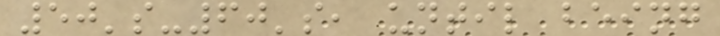50's-60's, until being
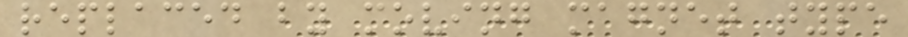replaced by moving magnet type
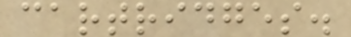cartridges.
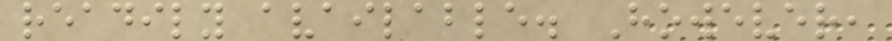readily available. However,
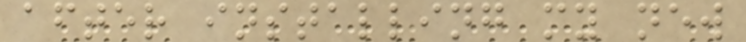after installing my new
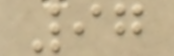97
